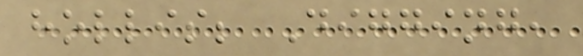hollis; Digging,
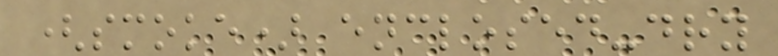(smoke) enclosed-dry
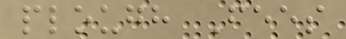plough Fees
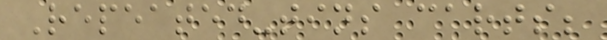Repeated-tins carts;
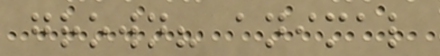grown? animal
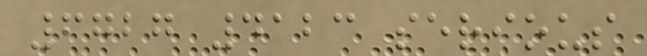6727 4123 serious
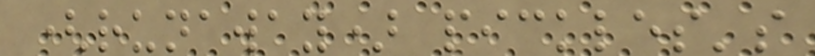(runaway) pickles's
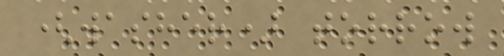(washer) torrow
